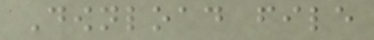Download file
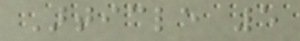Article 5
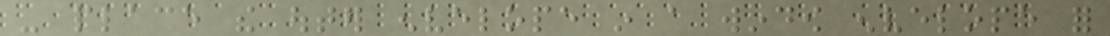- place the outer envelope in a window envelope for
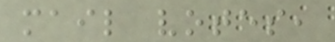mail votes,
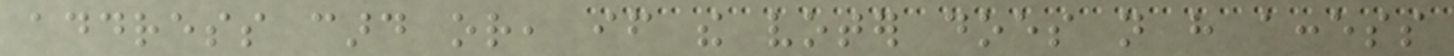address card or, if the voter does not have access
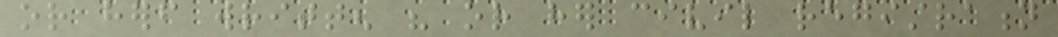or herself written his or her civil registration
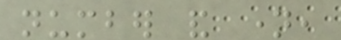number and name,
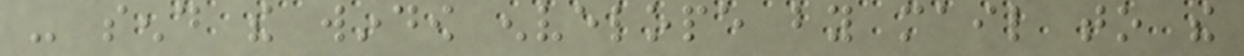- send the window envelope by mail to the
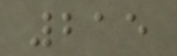215
